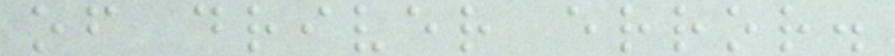of driver error.
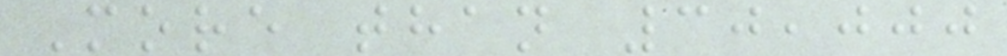More than 30,000
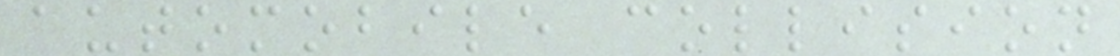automobile collision
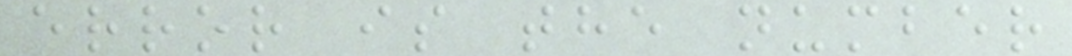error is the number
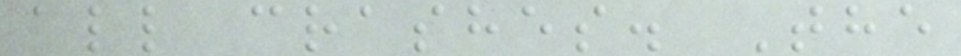all crashes. The
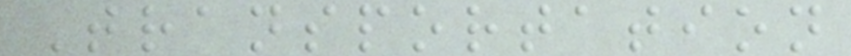Transportation
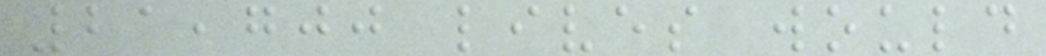21,700 lives would
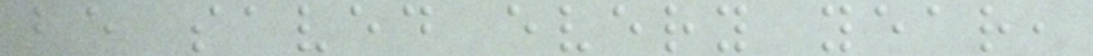be saved every year,
